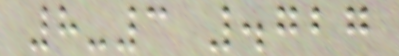8-3 .727
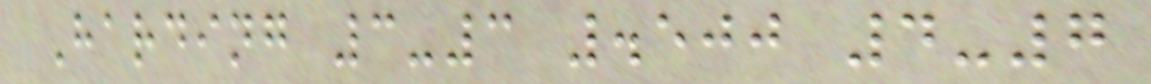Harding 3-3 .500 4-7
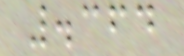.364
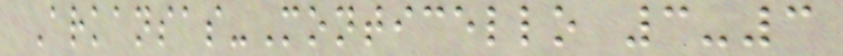Arkansas-Monticello 3-3
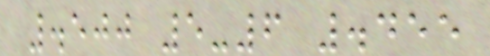.500 5-6 .455
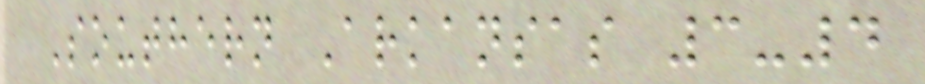Southern Arkansas 3-4
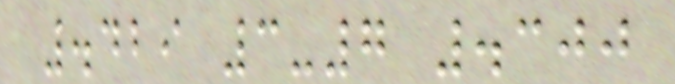.429 3-7 .300
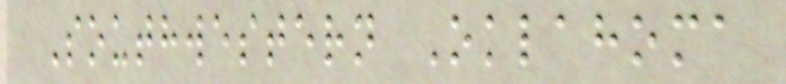Southwestern Oklahoma
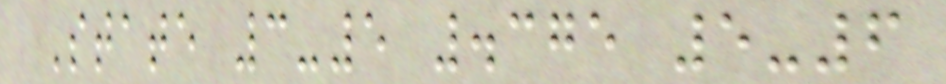State 3-5 .375 5-6
